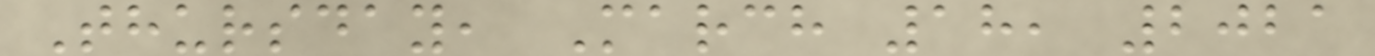Thursday, March 18, 2021
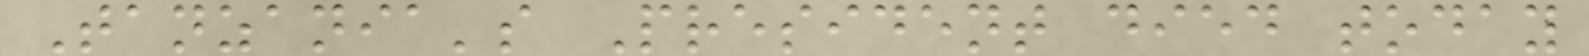Tanzania's President died today
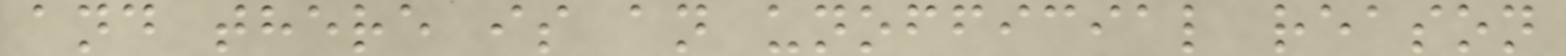and there is an unofficial reason
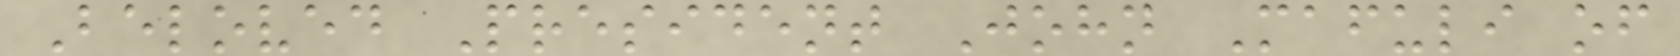Beloved President John Mafuli of
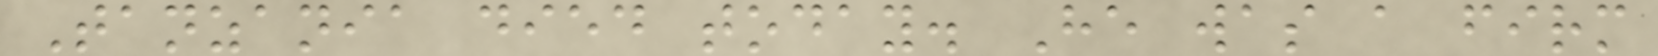Tanzania died today. He was a firm
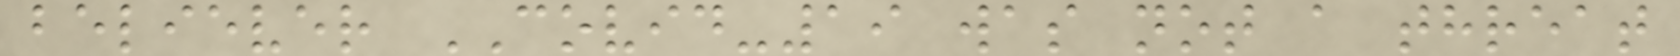believer COVID-19 was not a threat
